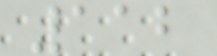112
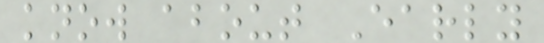know about Early
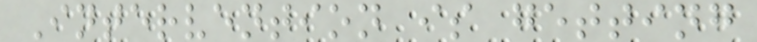Intervention is getting
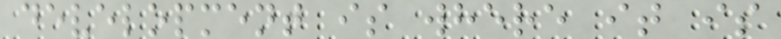development is where it is
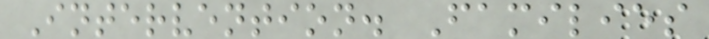Intervention. Families
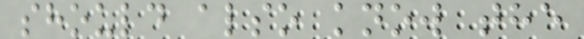should also know the
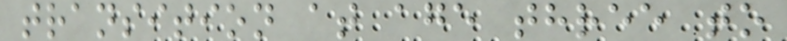transition at age three to
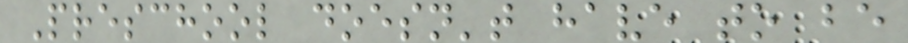Preschool doesn't have to be
